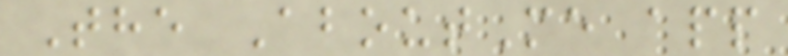The AboutMe app
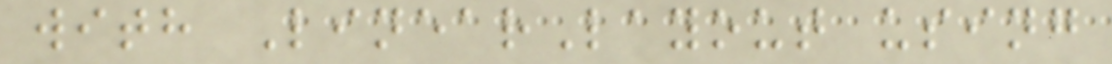with LinearLayout using
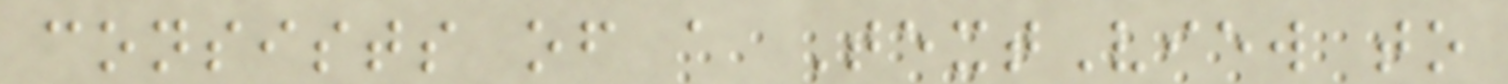consists of a TextView to
